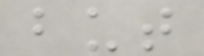but
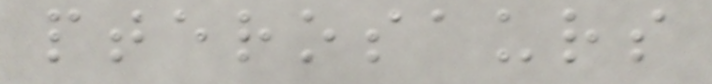pterosaurs
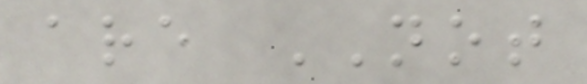are NOT
